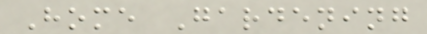Home Gardening
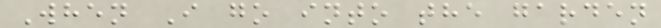When I go into the garden
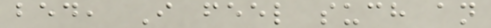bed, I feel such an
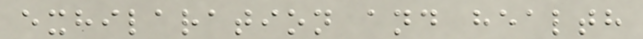exhilaration and health
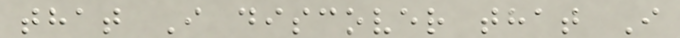that I discover that I
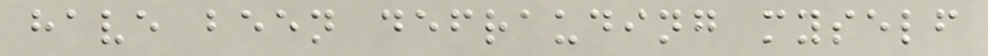have been defrauding myself
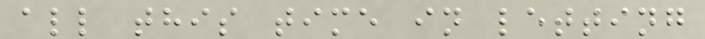all this time in letting
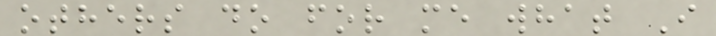others do for me what I
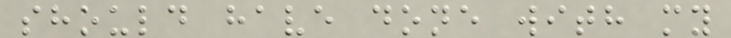should have done with my
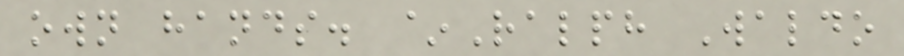own hands. ~Ralph Waldo
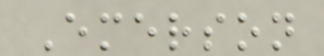Emerson
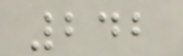242
